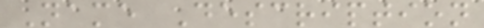Name Description
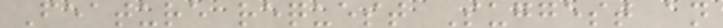Feature request Suggest an
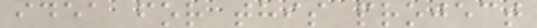idea for this project
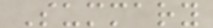Summary
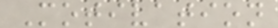Motivation
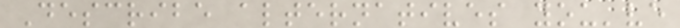Describe alternatives you've
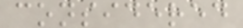considered
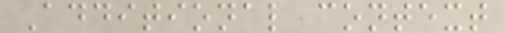Additional context
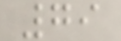79
